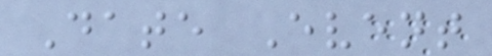Date Event
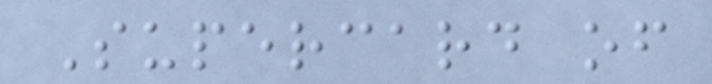Supercard of
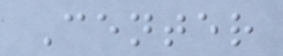Center
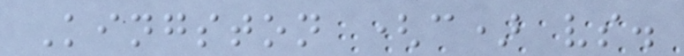Kingston (c) vs.
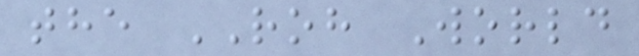the ROH World
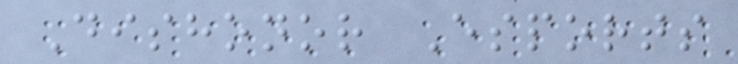Dishonor Esports
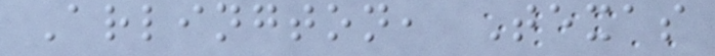Arlington, Texas
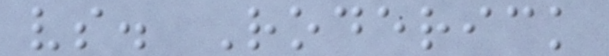vs. Roderick
